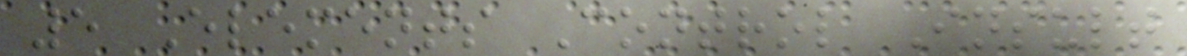5 Elements Control Insult
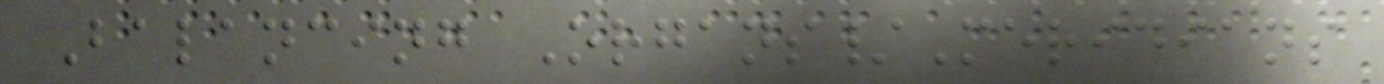Balancing Organs/Meridians
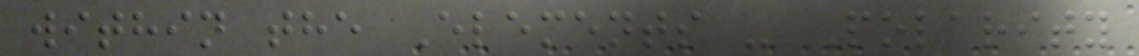within the Elements - Polarity
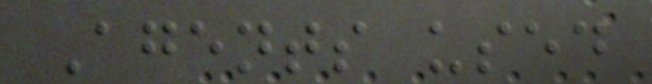Agents used
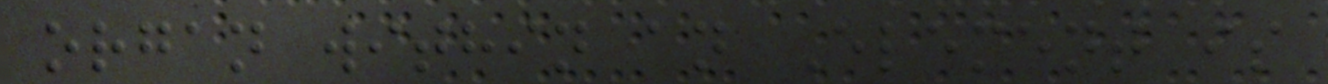organ within an Element is
